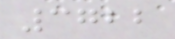3722
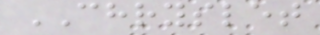CHRYSLET
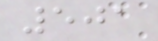501
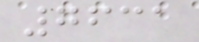7631
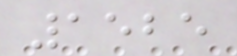1525
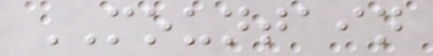MOUNTAIN
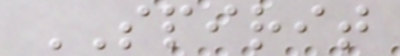SPIRIT
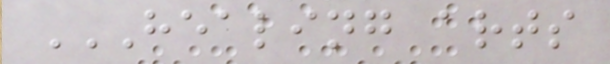HEALING ARTS
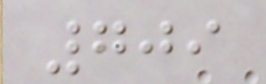709
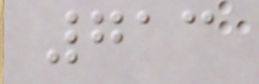713
